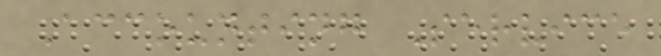Accounting Service
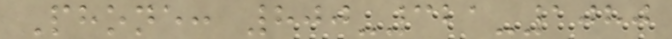Phone: 800-321-1080
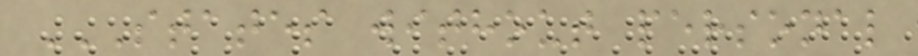STATES WITHOUT PERSONAL
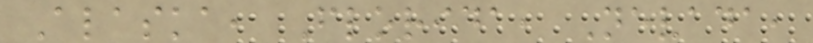Alaska, Florida, Nevada,
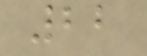22
